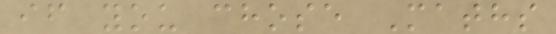if you chose Maths
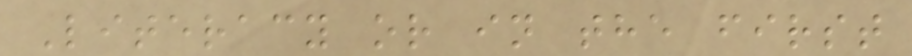Literacy or in the first
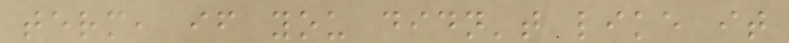term, if you didn't like it
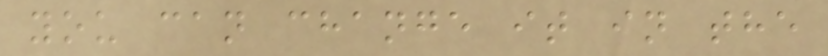you can change it in the
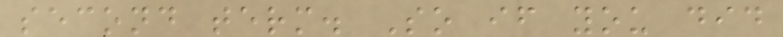second term. So if you did
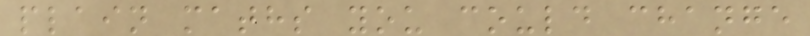plain maths you could change
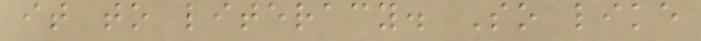it to literacy. So like
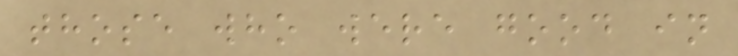those who were good in
